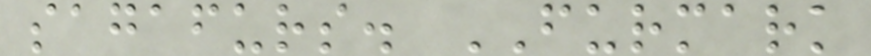sagafurs. FURMARK
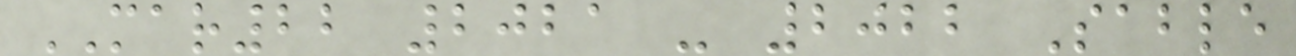MAR22 2021 - 2022 Sable
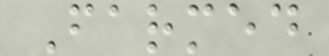Farmed
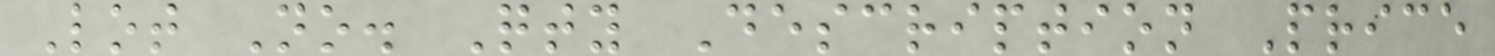Lot No. Qty Description Price
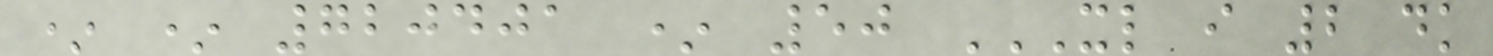* * 720401 * 50 XL I 2 DK
